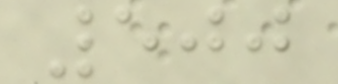500
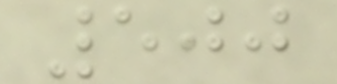500
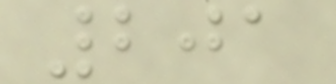201
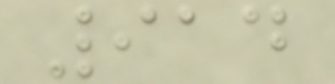914
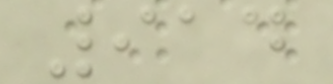914
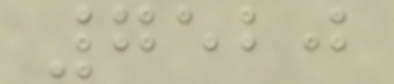7520
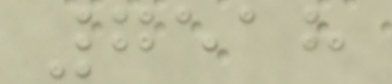7518
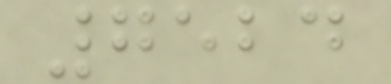7524
